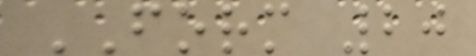FORM 20
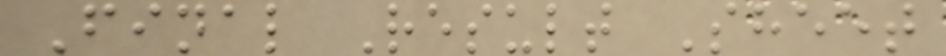Final Result Sheet
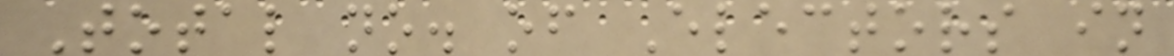Total no. of Electors in
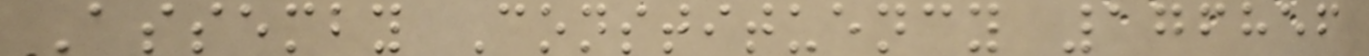Assemby Constituency 176856
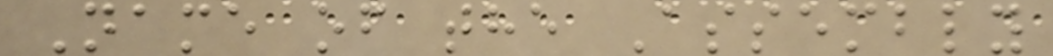Name of the Assembly
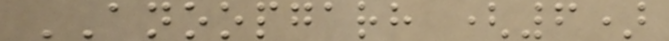ANOOPGARH (6)
